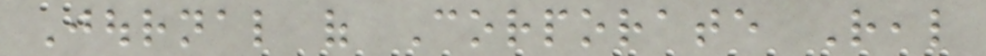Journal of Corporate Real
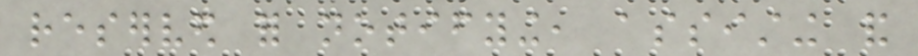reserved for notifying, assisting and
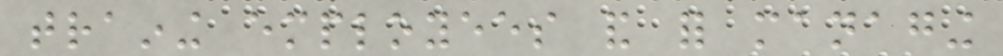training employees and for managing
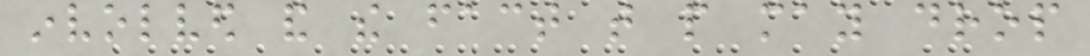involved and the fact that people may drop
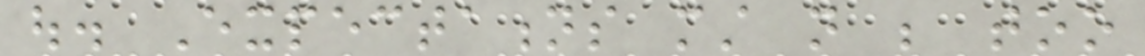out. Expectations must not be too
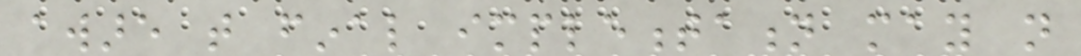aware that final implementation may not
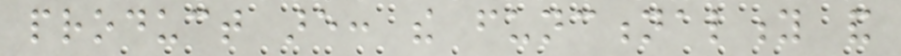product are: the functionality and
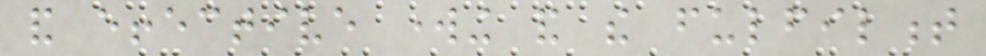and effective working and the fulfilment
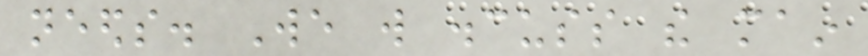needs. We will discuss the main
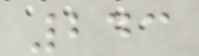243
